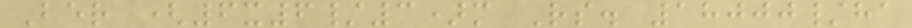Ber (6x6/3)m Rs. 18000/ha
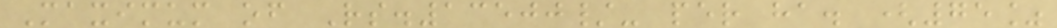Maximum of Rs.13500/- per ha. (75%
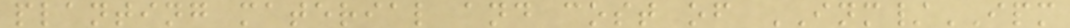planting material and cost of INM/IPM
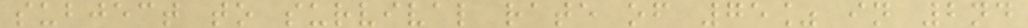subject to survival rate of 75% in 2nd
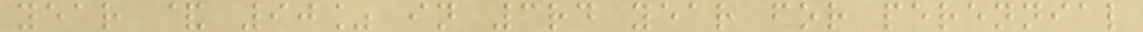year & 90% in 3rd year for perennial
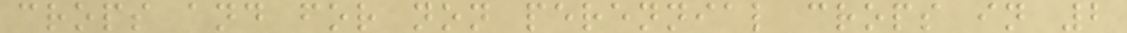crops and for non perennial crops in 2
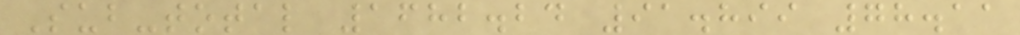Sub-total 1682.24 91.899 78.11
